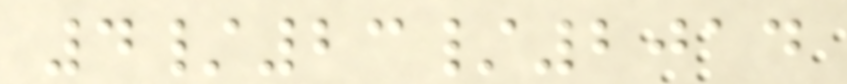4/23/2014
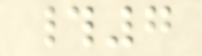#7
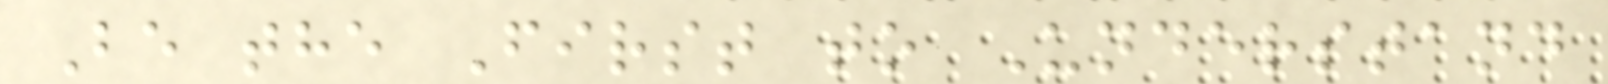Be the First to Understand
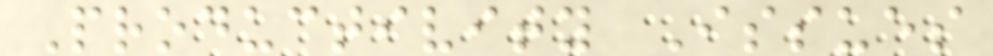Productivity Issues
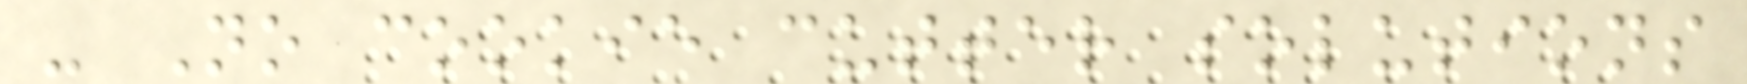- No cookie cutter solutions
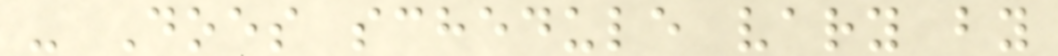- Does schedule vary by
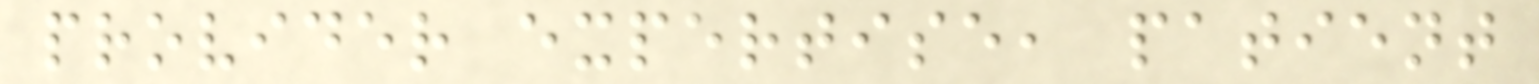provider expertise, patient
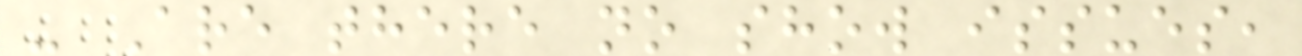- Are there no show issues,
